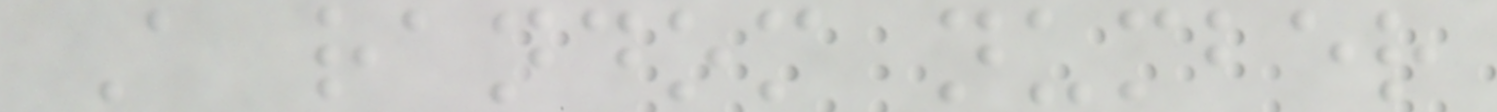A random number
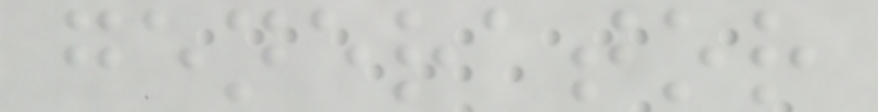generator
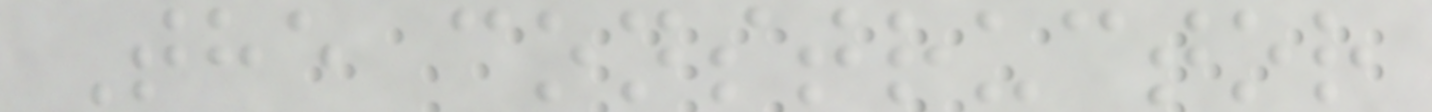The constructor
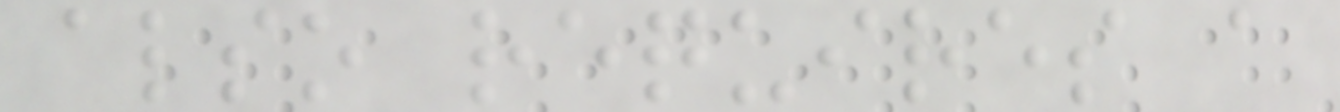also requires a
